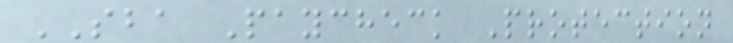SBA Paycheck Protection
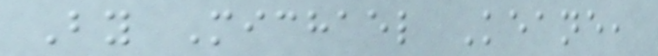By Michael Keane,
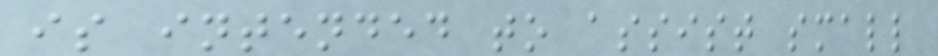is intended to assist small
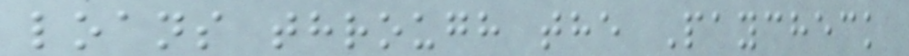loans through the Paycheck
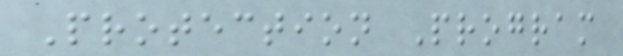Protection Program
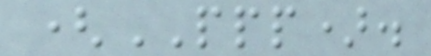(PPP).
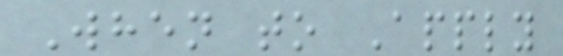When to Apply
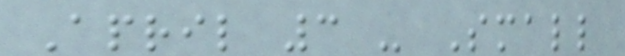April 3 - Small
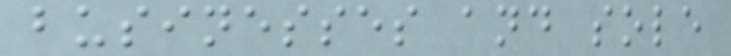businesses and sole
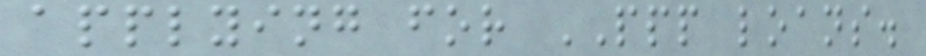applying for PPP loans.
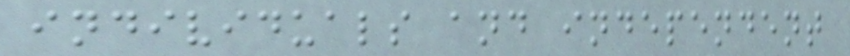individuals and independent
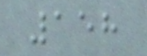158
